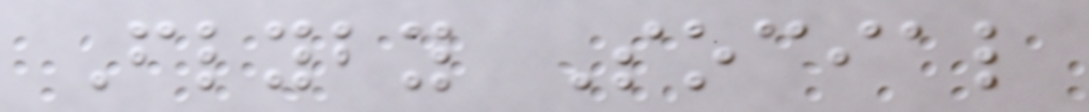Flyby Social
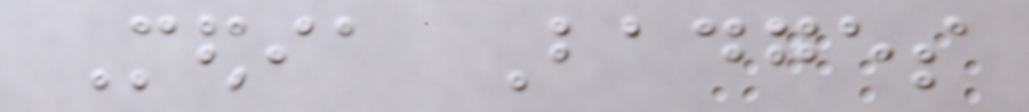Media Badges
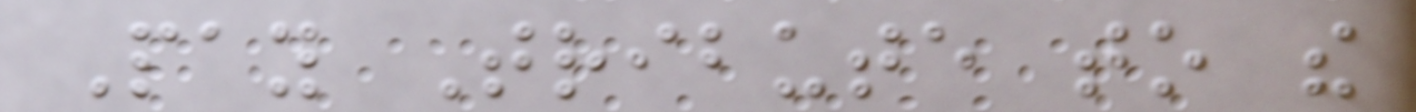Pay Tribute to the
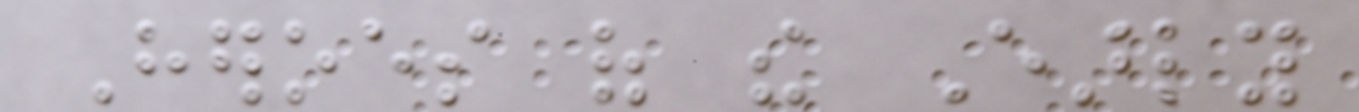Heroes of the Early
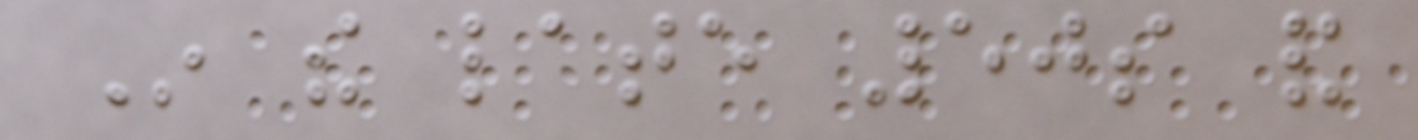In the late 50s and
